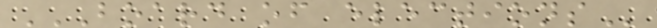BOARD OF ELECTIONS
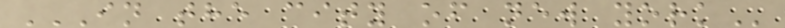IN THE CITY OF NEW YORK
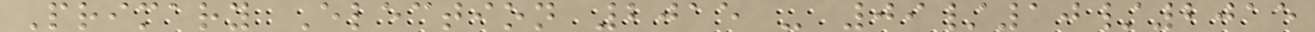Primary Election 2015 - 09/10/2015
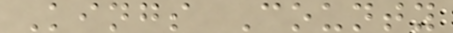Kings County
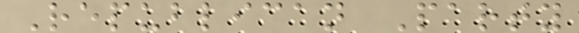Republican Party
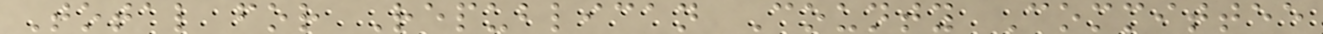Total for Republican County Committee
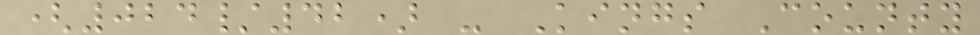(024/42) - Kings County
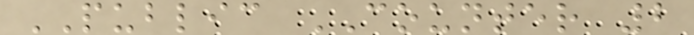PUBLIC COUNTER 2
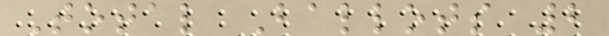Total Ballots 2
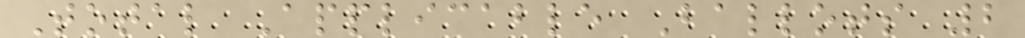Total Applicable Ballots 2
